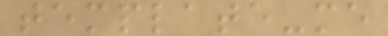template-me
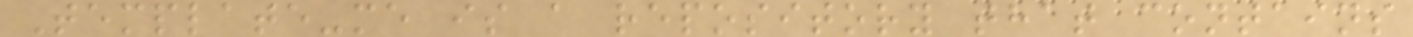Template-me is a repository that contains
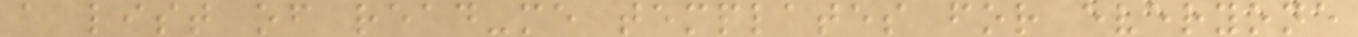a list of read-me templates for everyone
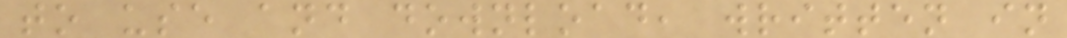to use and download, written in
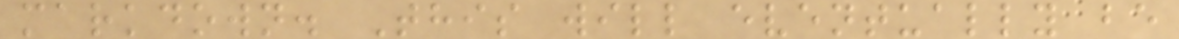markdown. This will eventually be
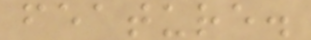feature.
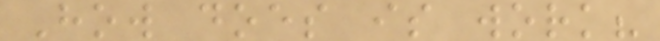How does is work?
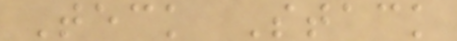Teck Stack
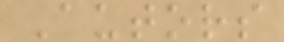Autors
